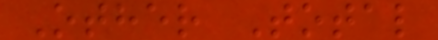Other Total
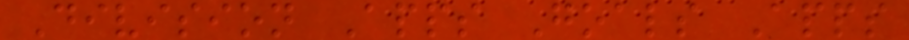Division Apps Goals Apps
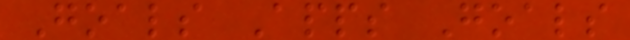Goals Apps Goals
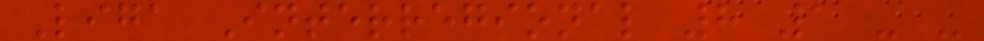Liga Interregional 8 1 - -
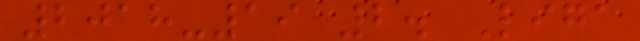2018-19 2. Liga
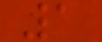1
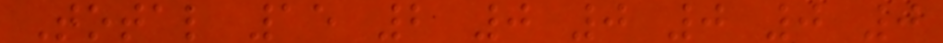Total 15 2 0 0 0 0 0
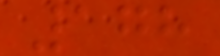178
